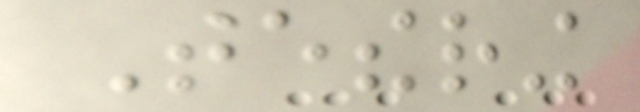Tethering
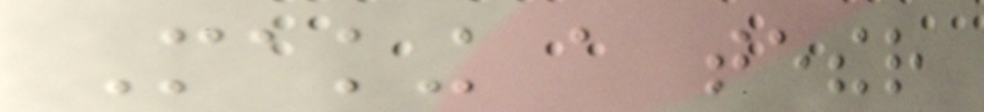Making a tether
